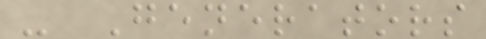- Generators
